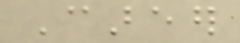Career
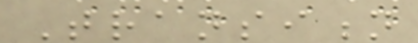Transition
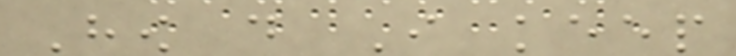How do I keep
